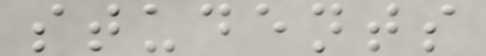students
